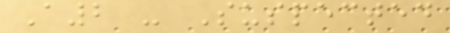A2 - Suspected
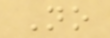No
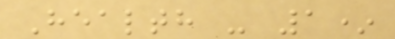Health - 1*
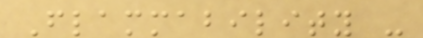Flammability -
